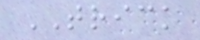TRICK
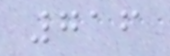716
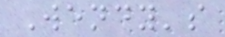Wendy's
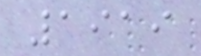1919
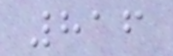816
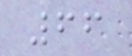66
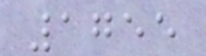1755
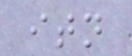itn
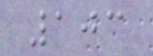103
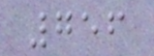756
